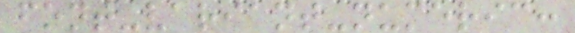font-variant-numeric:
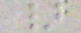}
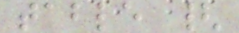table {
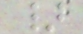}
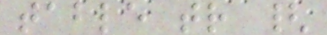table tr {
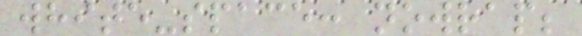white-space: nowrap;
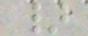}
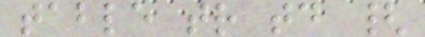table tr td {
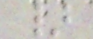}
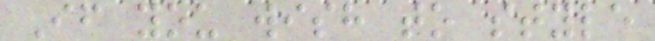If you wish to style
